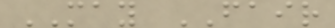MAY FAIR
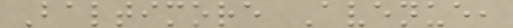Baltimore Avenue,
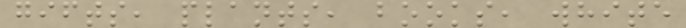gifts, plants, books, white
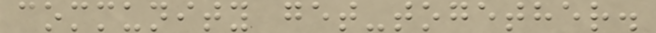community get-together.
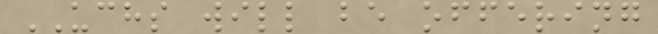UCHS will be offering
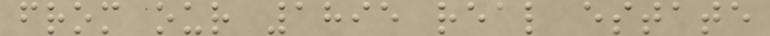from our 1895 real estate
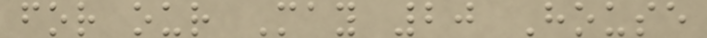for our May 20 House
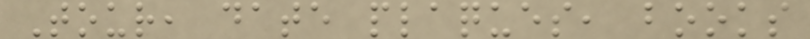Tour, date plaques, books
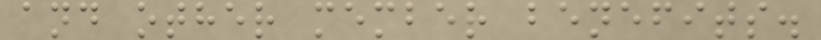and other member benefits.
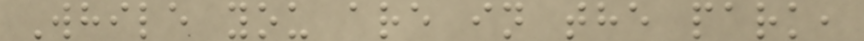While you are in the park,
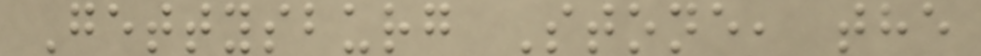Gettysburg Stone, the
